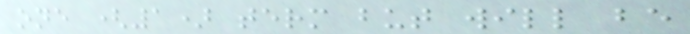one (1) term but will be
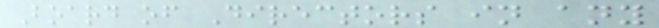Board of Directors in any
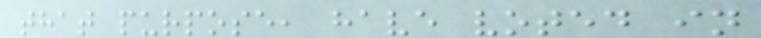that purpose, have voted in
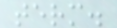term.
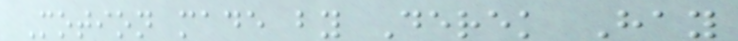Motion made by Derek Hay
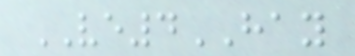VE4HAY
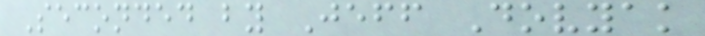Seconded by Jeff Dovyak
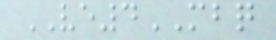VE4MBQ
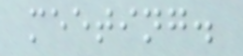meeting.
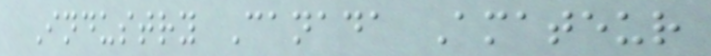Industry Canada Amateur
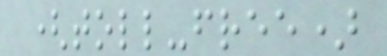(toll-free)
